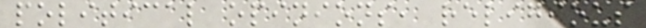political opinions, religious
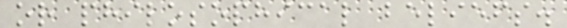or philosophical beliefs.
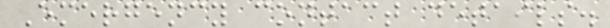Emergency contact details.
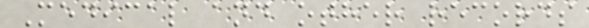Medical and other records
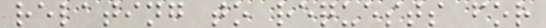relating to requests for
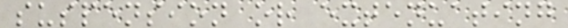suspension or extenuating
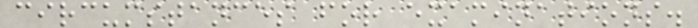circumstances for examinations.
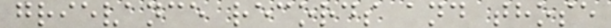grievance records and those
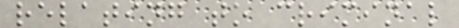relating to criminal
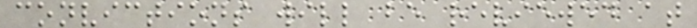convictions will be reviewed at
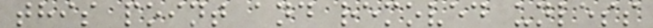this point and removed unless
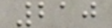210
